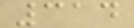314
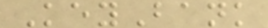KeyBank
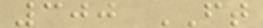300 FT
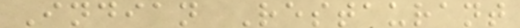Indian Restaurant
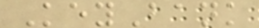KeyBank
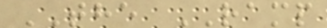THE RAMP
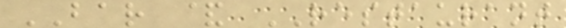BAR & RESTAURANT
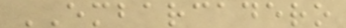EMBARCADERO
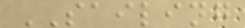SAILING
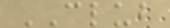CLUB
